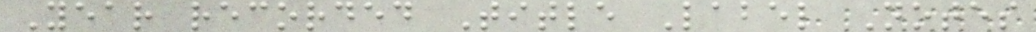Year recorded Title Label Notes
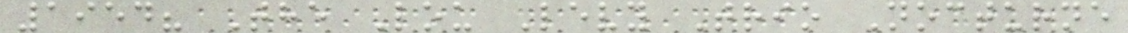1954? The Lou Levy Trio Nocturne
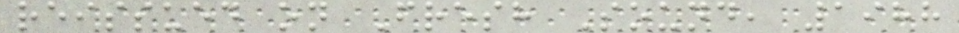reissued on Fresh Sound, 1988
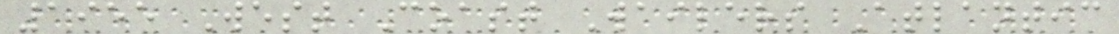1955 West Coast Wailers Atlantic
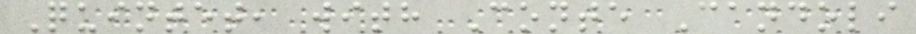Quintet, with Conte Candoli
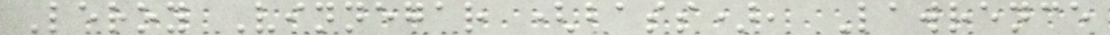Leroy Vinnegar (bass), Lawrence
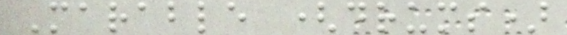Marable (drums)
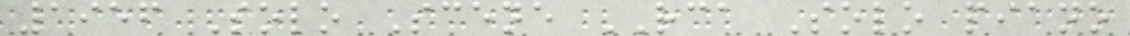1956 Solo Scene RCA Solo piano
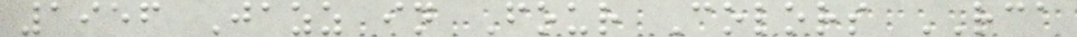1956 Jazz in Four Colors RCA
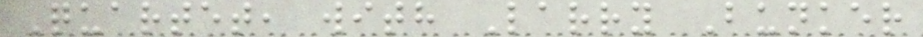Quartet, with Larry Bunker
